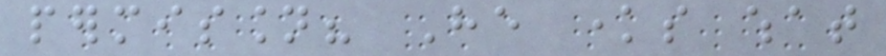permission? He knows what
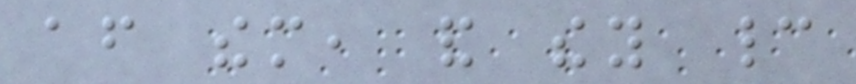after them, and they cannot
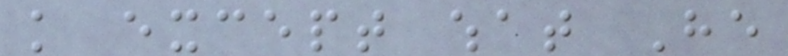knowledge except what He
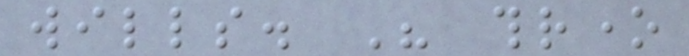wills. His throne
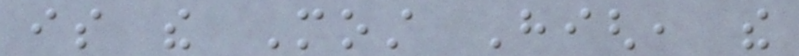is the Most High, the
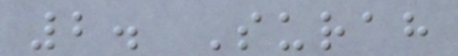2. Surah
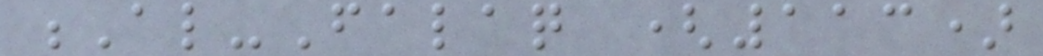Al-Falaq (113)
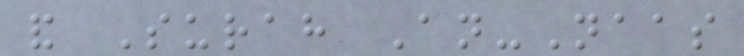and Surah An-Naas
